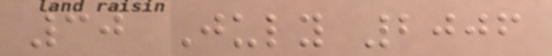30 July 2006
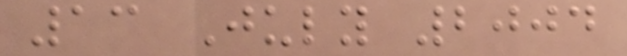13 July 2004
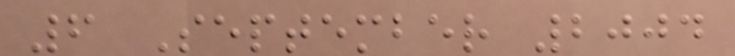6 September 2004
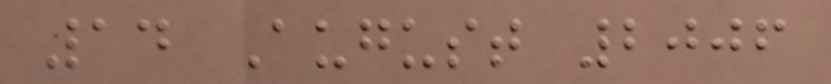14 August 2006
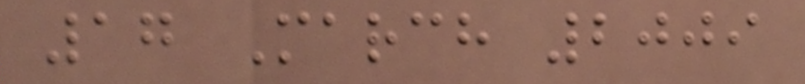17 March 2009
